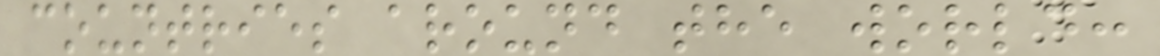countries around the world:
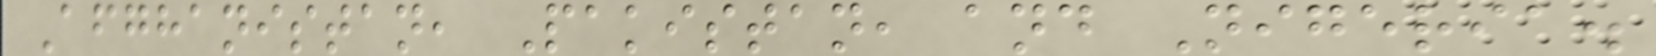Afghanistan, Pakistan, and Nigeria.
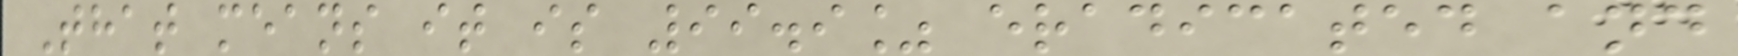That means it is 99.9% eradicated and
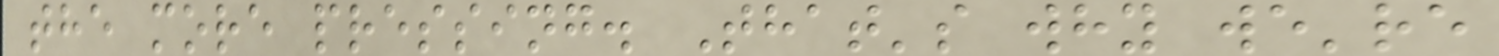the more pressing. That's why we're
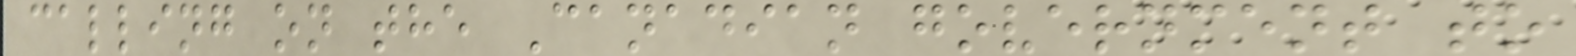calling on the Canadian government to
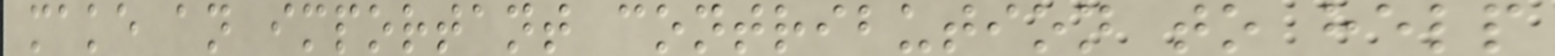make an important contribution to help
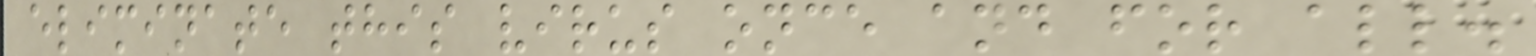eliminate this virus once and for all.
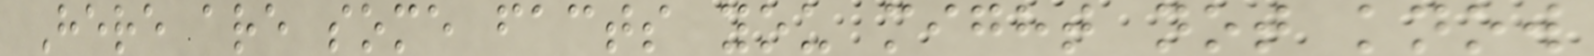Here are some facts you might not know
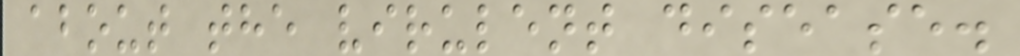about the virulent disease.
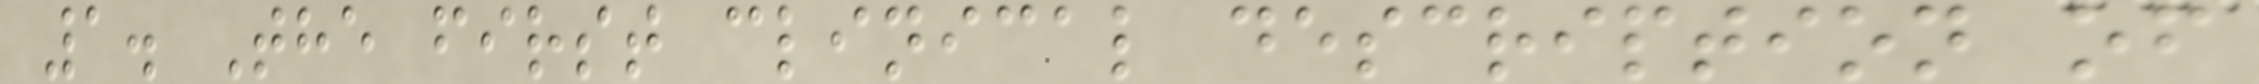1. The first clinical description of
